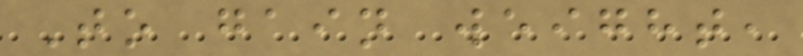To gain weight,
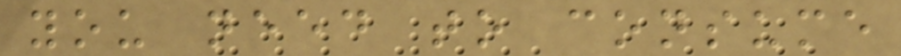you need to consume
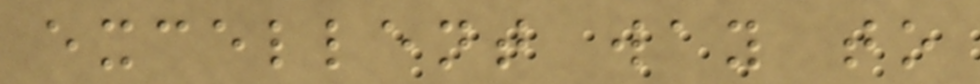excellent way to
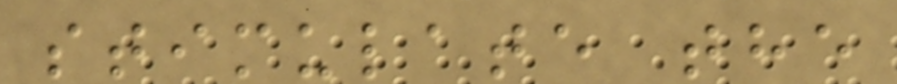stimulate the
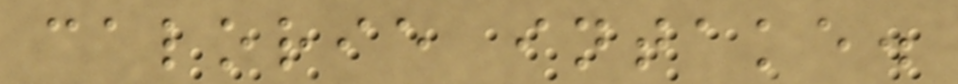calorie intake.
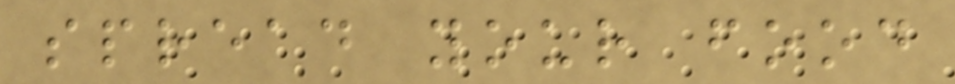spread your food
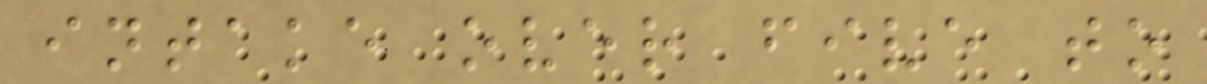intake over five to
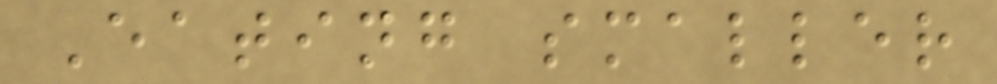Eating smaller
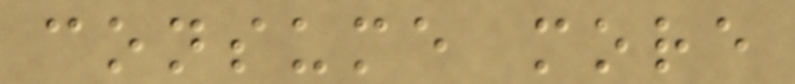consume more
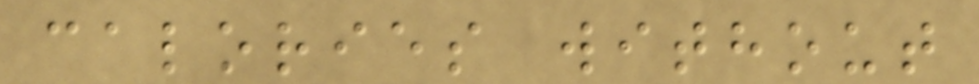calories without
